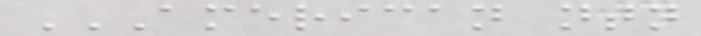AMERICAN NTN
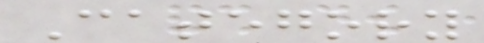Category
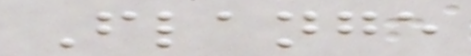Flange
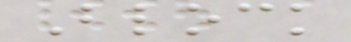Block
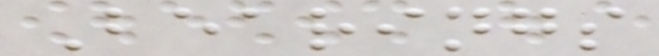Bearings
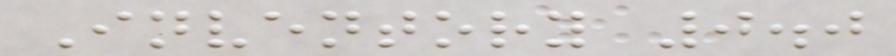Inventory 0.0
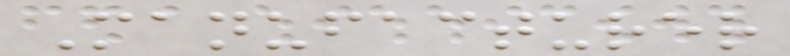Manufacturer
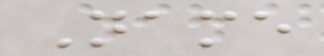Name
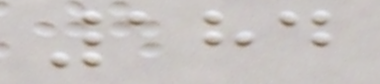184
